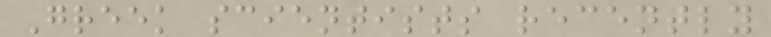Greek scientists recently
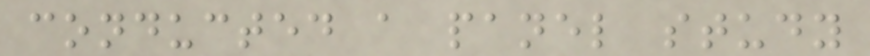conducted a panel study
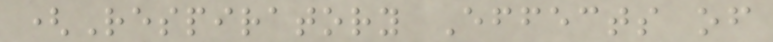(Respiratory Effects of
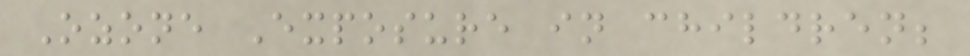Ozone Exposure in children;
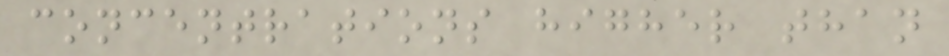concentrations higher than
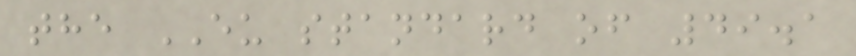the EU standard of 49.1
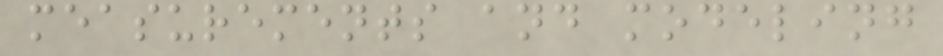measurements and modeling
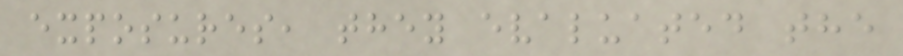exposures, they evaluated the
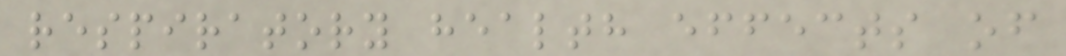respiratory health effects of
